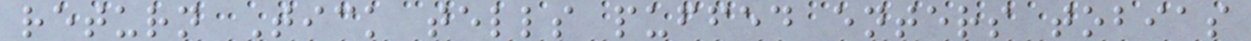return Tick tells puffed enters tobias
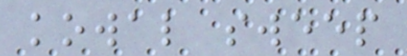kowal sweep
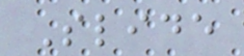Slide
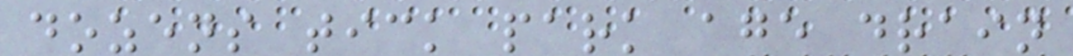dozens tick park age drain
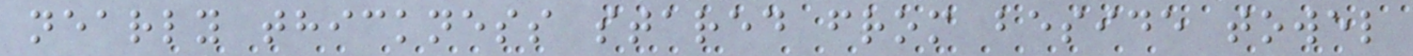nearly thickness stared from beside towel
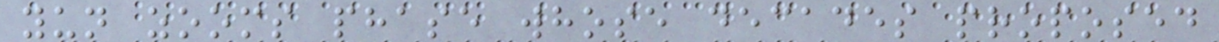yun zooms phase whose decades proposed
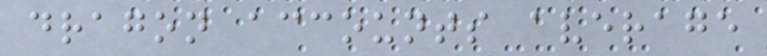dragon accounts average
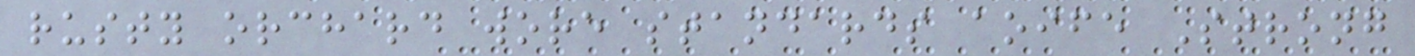rusty orchard wore standards aoife Strong
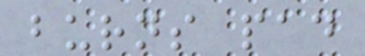burns pad
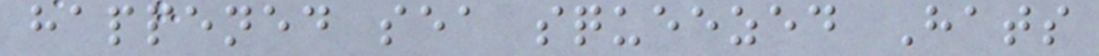happened sea squeezed Hats
